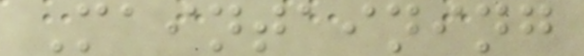Maintaining
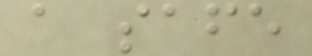a safe
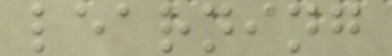learning
